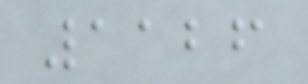1126
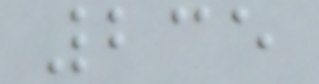235
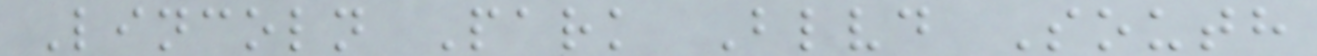Lincoln Park Blvd South
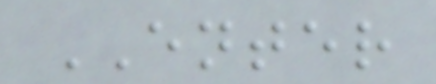ENTER
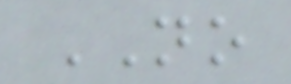NO
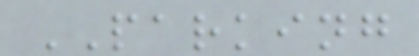PARKING
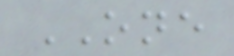ONE
